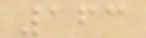163
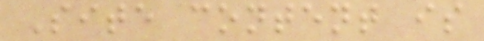Site content is
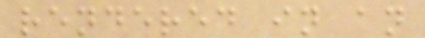rendered in an
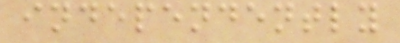independently
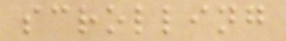scrolling
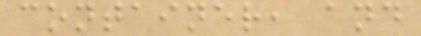container, and
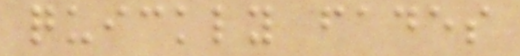quickly fades
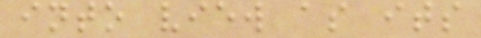into view as its
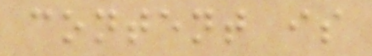content is
